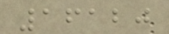16120
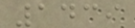1439
